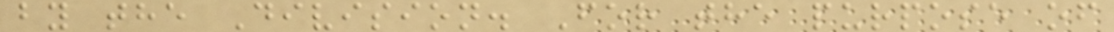by the Division. For the purpose of
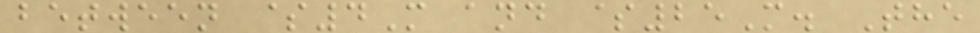between $4M and $25M. The
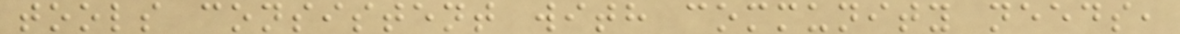tools consistent with community needs,
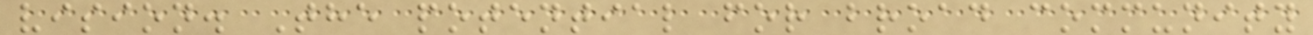vision. The potential for broad community
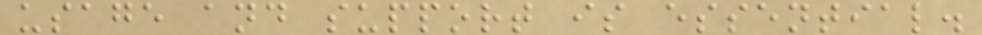usage and support is essential.
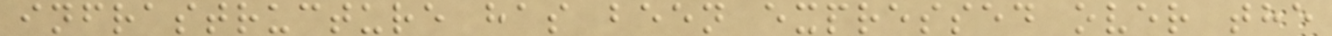infrastructure has been expressed over the
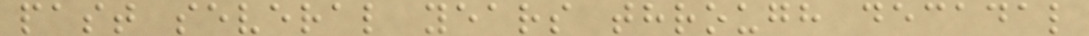past several years through decadal
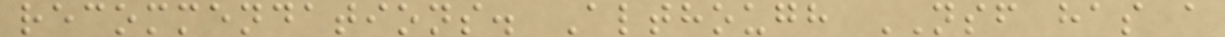recommendations. Although NSF has a
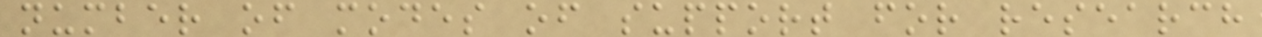number of modes of support for research
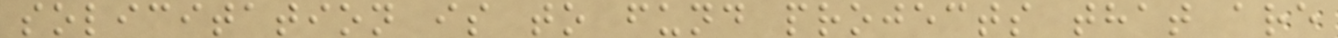solicitation is to fund projects that are
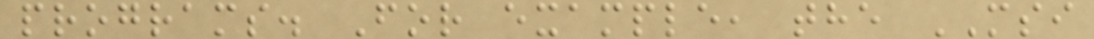programs. For example, the MSI
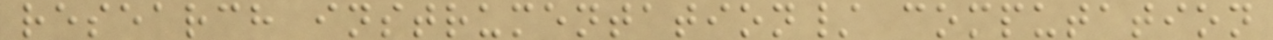research instrumentation/ computation
